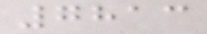7813
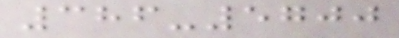386-5700
